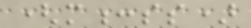(m:ss)
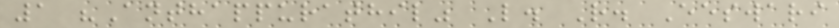1 "Anthappurathil" L. R. Eeswari
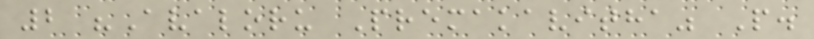2 "Avaloru Premakavitha" P.
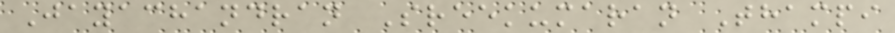Jayachandran Sreekumaran Thampi
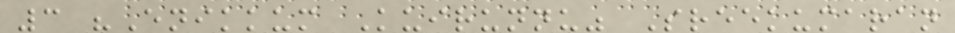3 "Enikkum Kuirunnu" Sreekumaran
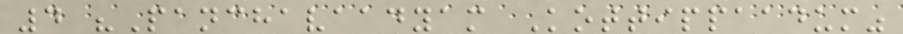4 "Panchavaadyam Kottippaadum"
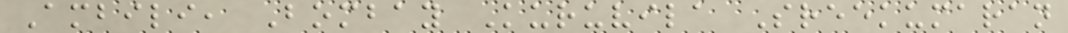Ambili, Bombay Kuruvila Sreekumaran
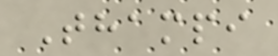Thampi
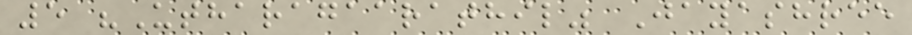5 "Utharagaarathil" Jayashree
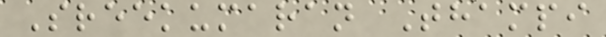Sreekumaran Thampi
